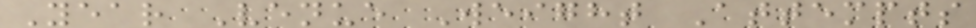Year Venue Weight Attempts
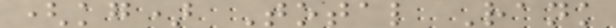(kg) Total Rank
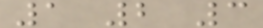1 2 3
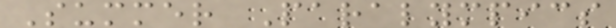Summer Paralympics
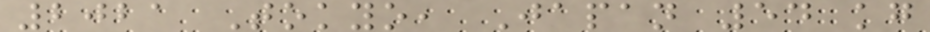2021 Tokyo, Japan 54 kg
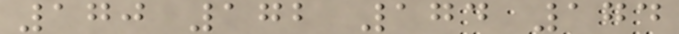170 172 174 174
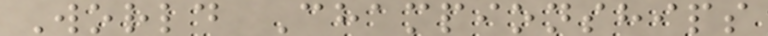World Championships
